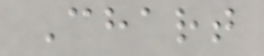Chart
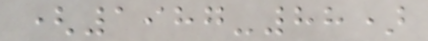(1987-88)
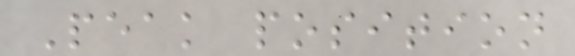Peak position
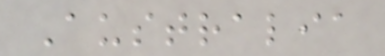Australia
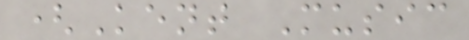(Kent Music
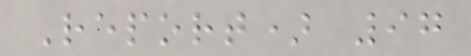Report) 97
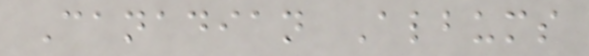Canadian Albums
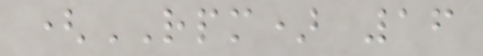(RPM) 16
